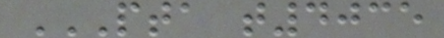PTA T4035
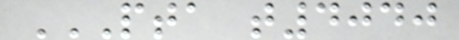PTA T4040
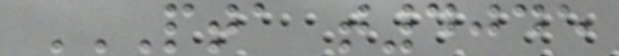PTA T4045
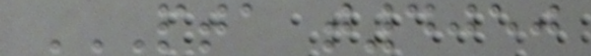PTA T4050
